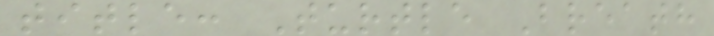title: Turtle Breath
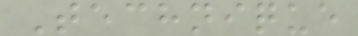Technique
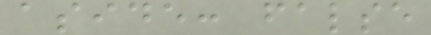aside: false
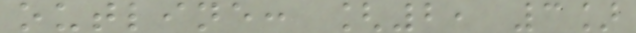outline: [2, 3]
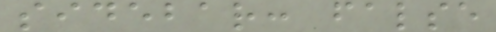sidebar: false
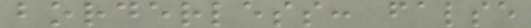borderless: false
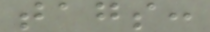tags:
